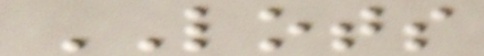LOTS
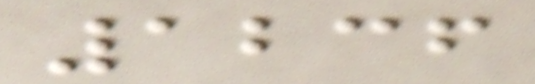1236
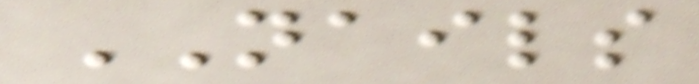NAILS
